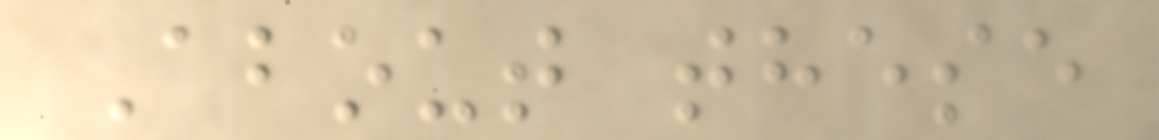About these
